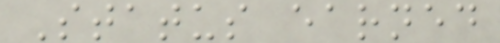Status earned
